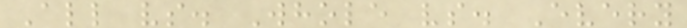All vs. Whole vs. Every
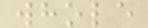whole
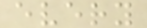every
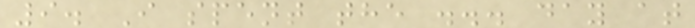9. I spent the ... day at
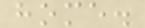home.
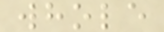whole
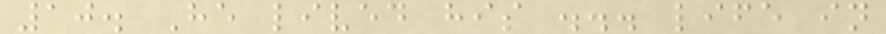10. He lived his ... life in
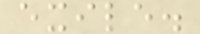exile.
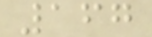167
